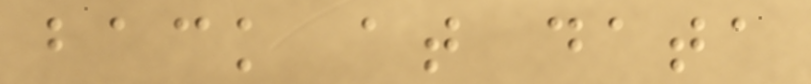back at data
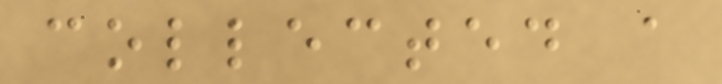collected a
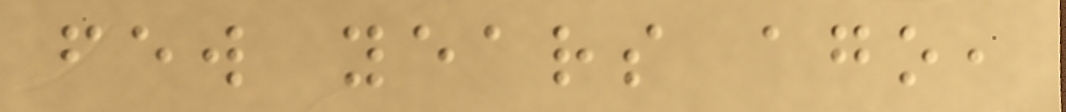few years ago,
